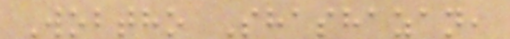Wobtho Shashazan,
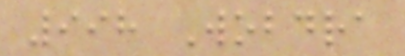998 Wobdra
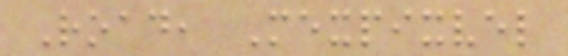Road, Mexpixvel
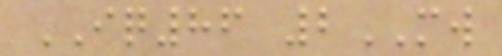IQ86 2MW
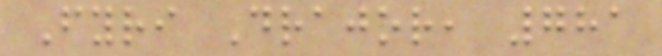Fyri Drajor, 781
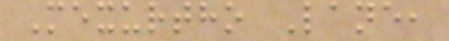Mexurtho Lane,
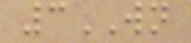3WN
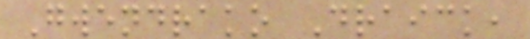Gwendrako Draick,
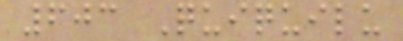603 Quiquilu
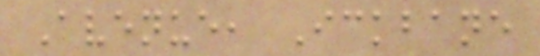Avenue, Ickbane
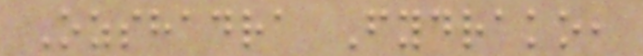Ozshadra Fydrako,
